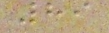89
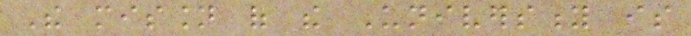The mission of the University is
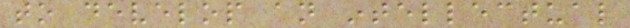to develop an intellectual
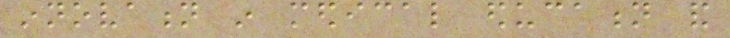innovation in medical education and
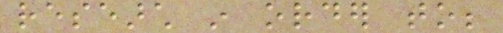research in order to;
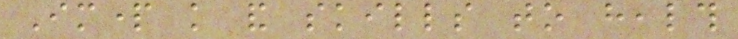Impart knowledge and skills to health
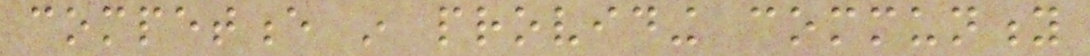competence in providing community
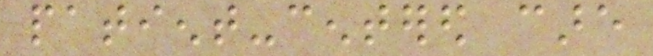patient-centered care
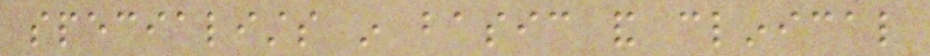specialists in basic and clinical
